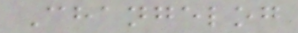Changelog
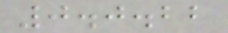0.0.22
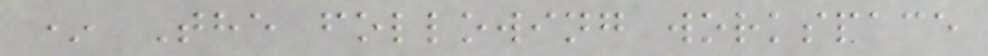* The following workspace
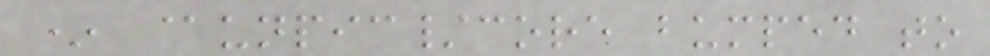* @unpic/core bumped to
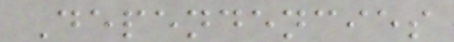Dependencies
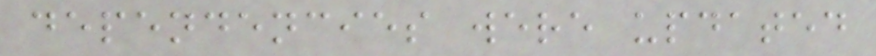dependencies were updated
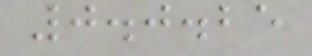0.0.25
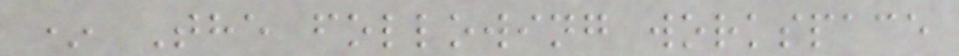* The following workspace
